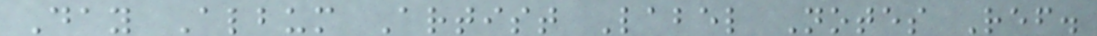Day Album Artist Label Notes Ref.
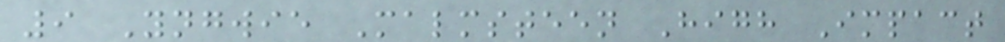9 Yngwie Malmsteen High Impact
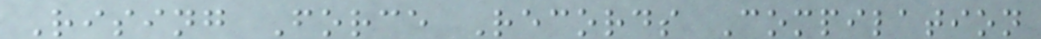Rising Force Records Compilation
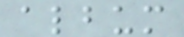album
